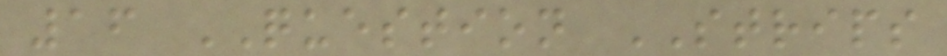16 QUESTION STRIPS
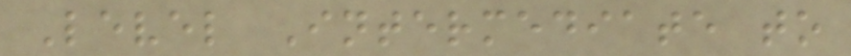Level Intermediate to
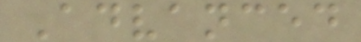Advanced
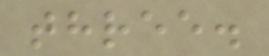three.
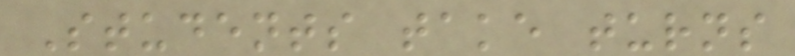Students take turns
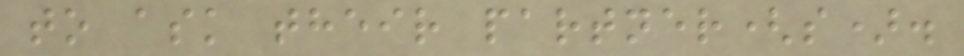to ask their partner(s).
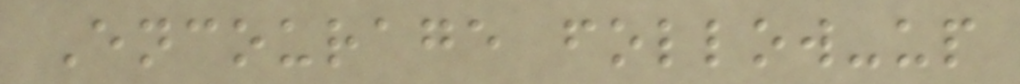Encourage follow-up
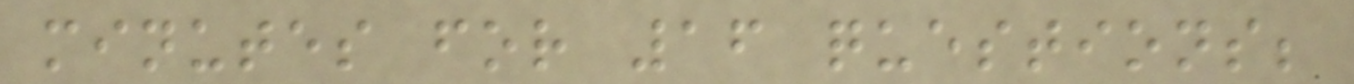minutes for 16 questions;
